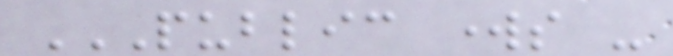PUBLIC WORKS -
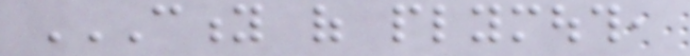CITY OF PLYMOUTH,
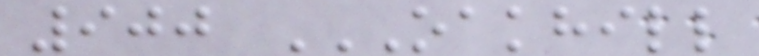900 OAKHILL
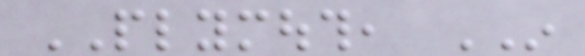PLYMOUTH, IN
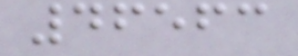46563
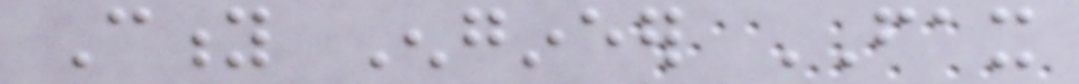City Engineer FAX
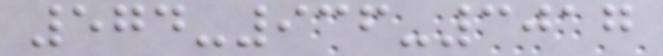574-936-3017
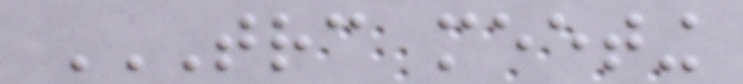TRC MEETING
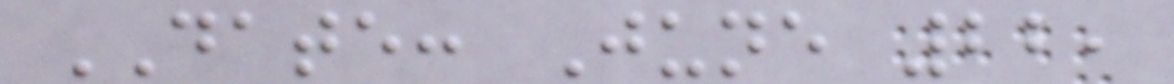DATE: June 22,
